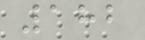182
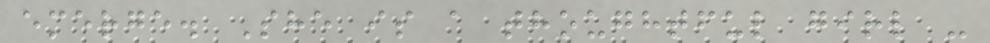emerge. She is a thoughtful girl -
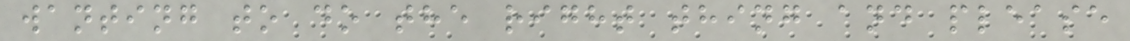wanting to do the right thing and please
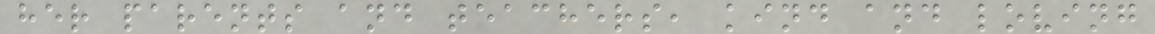her parents and teachers, kind and loving
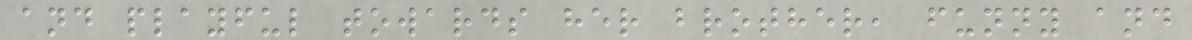and playful towards her brother, funny and
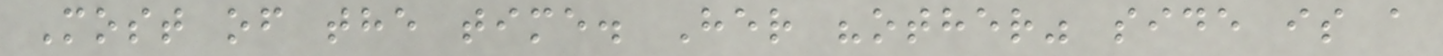Most of the time. Her "other" side is a
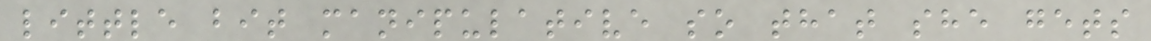little bit manipulative so that she gets
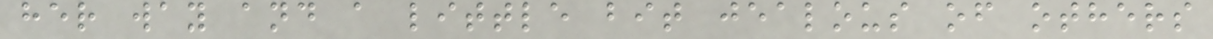her way and a little bit jealous of others
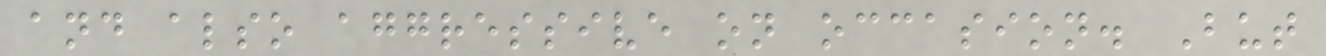and also aggressive on occasion. But
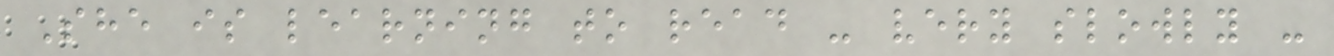She is learning to read - very slowly -
